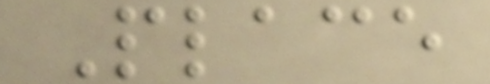Place
